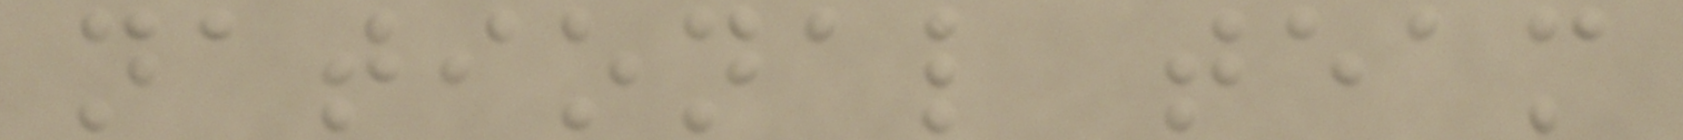national team
